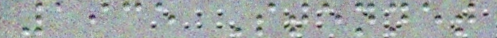1935 Stennet
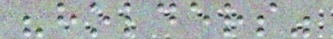"holders"
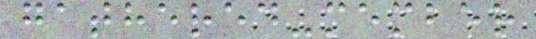gathered-member
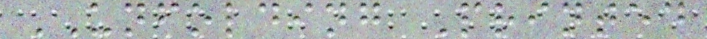UNFOLDING Printed
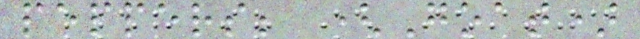peppers; (Goat)
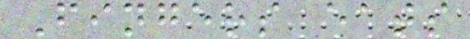Fingers eats
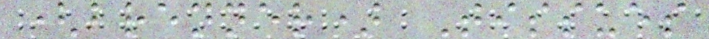(brenner) Tissues
